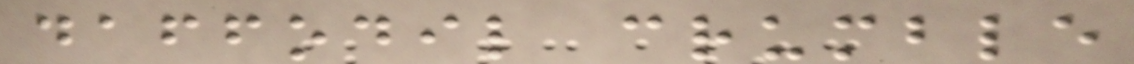daffodil crumble
